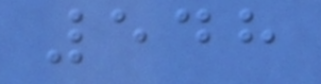548
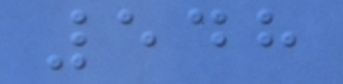548
